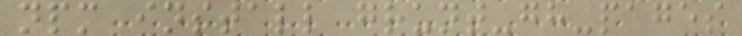npm install grunt-gh-pages
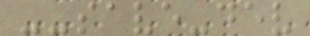--save-dev
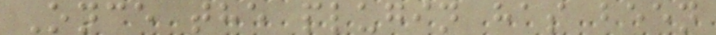Once the plugin has been
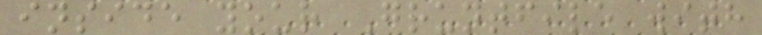inside your Gruntfile with
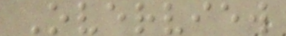Overview
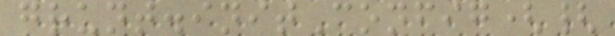grunt.initConfig({
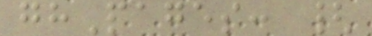ghPages: {
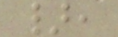},
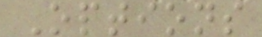Options
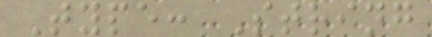Type: String
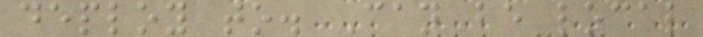deploy to. Can be local
